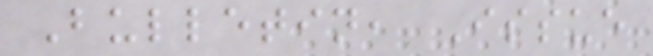Bulletin, Issue
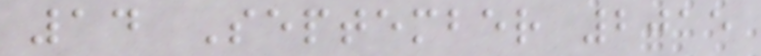14 September 2015
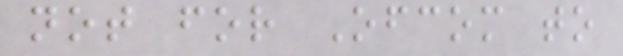not for Ofcom to
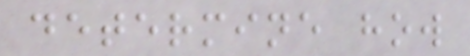determine how
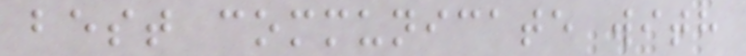best communicate with
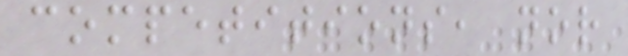competitions, nor
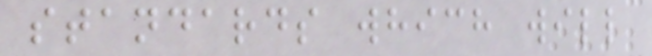standards which will
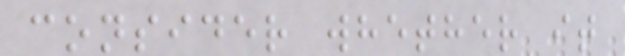consider whether it
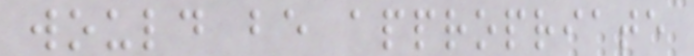would be appropriate
